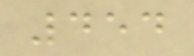454
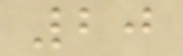20
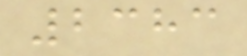2383
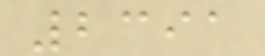2391
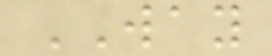WAY
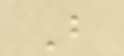B
